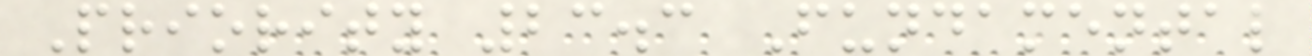Priority 23.3 Fundamental
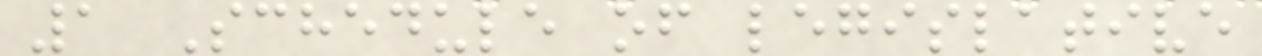1 Schedule of legislative
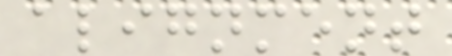alignment
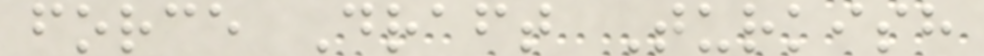force Draft Turkish
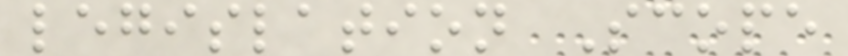legislation Scope
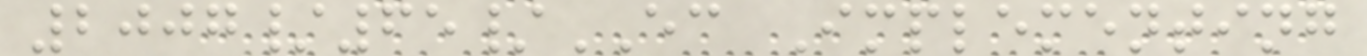2007/65/EC Implementing
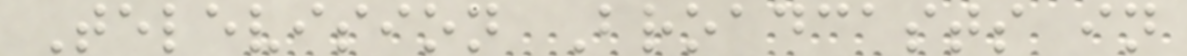Television Broadcasts in
